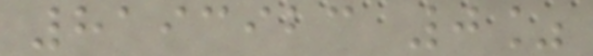8193923 0%
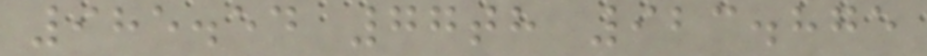985.54 77th 923.875
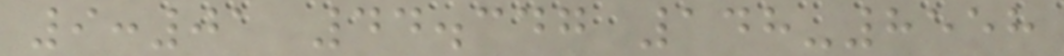9:01 44.347 148-8558
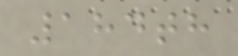184th
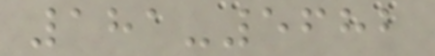181-5682
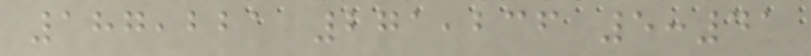187,221 271,236 5:41
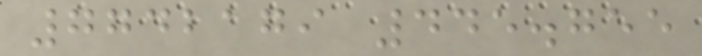7742179 445.755
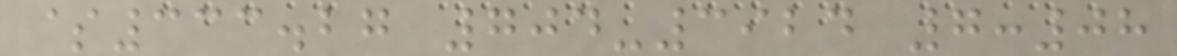$333.27 704-3924 7:08
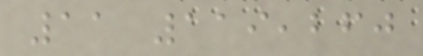11 119,260
